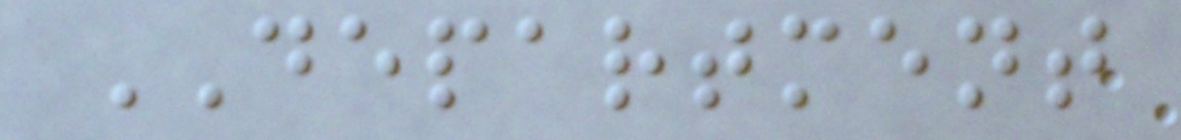DEPARTMENT
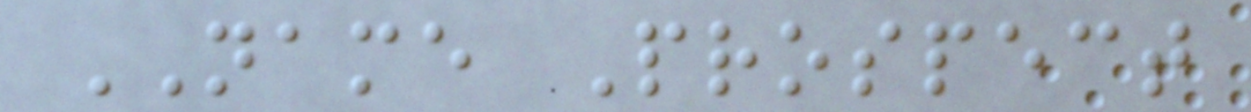NAME Prospect
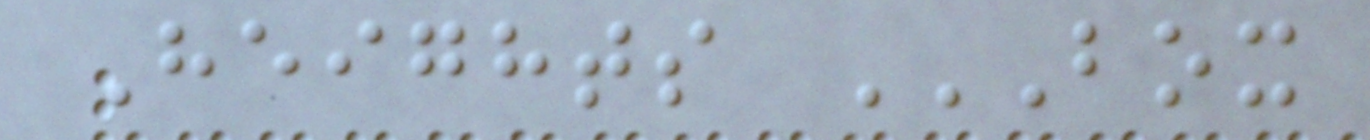Heights BOX
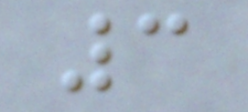3
